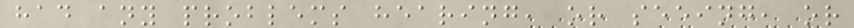had any problems hearing, or seeing, or
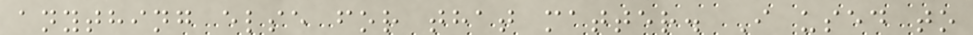anything else for that matter. I used to
